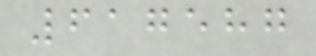617587
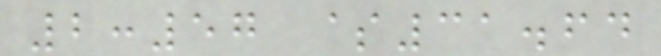2:57 $31.64
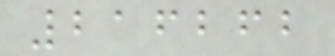216262
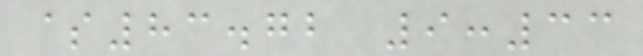$83.72 9:33
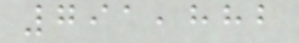791,882
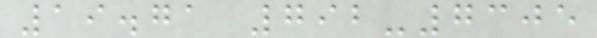19.71 792-7305
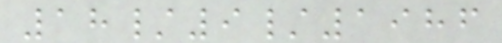18/9/1986
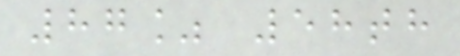87% 58th
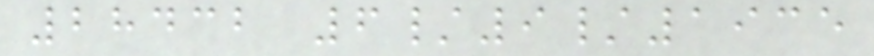28432 6/9/1935
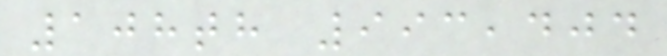108th 993,404
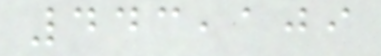443,109
